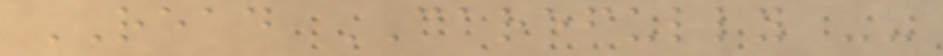READ CAREFULLY --
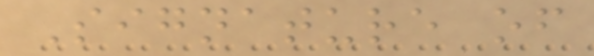Signature of
